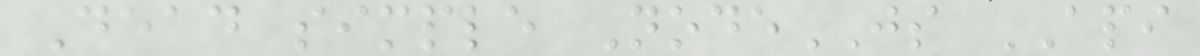Dead simple NodeJS API
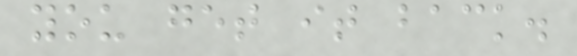you get it back.
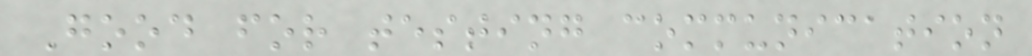Good for testing communication
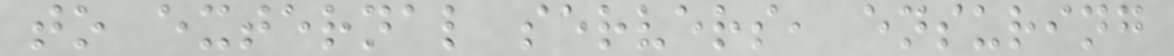to external servers, ensuring
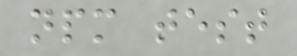npm test
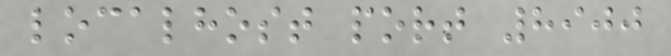localhost port 8900
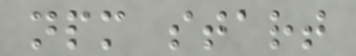npm start
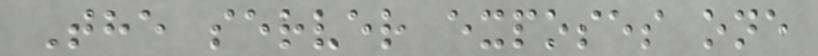The server exposes one
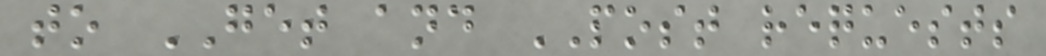to GET and POST requests
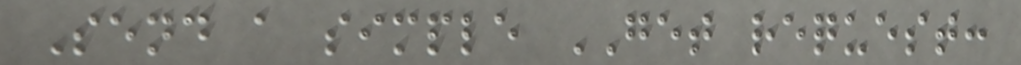Send a simple GET request:
